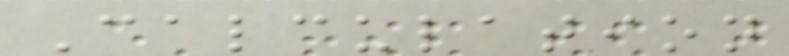Calculation
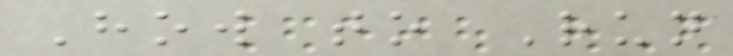How to Run
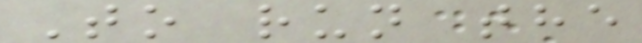To run the
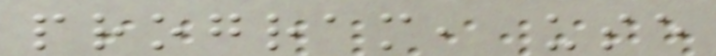program, use
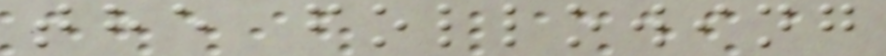the following
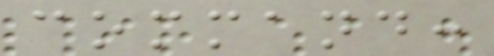command:
